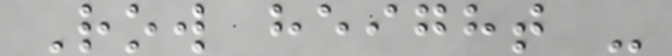Row height -
